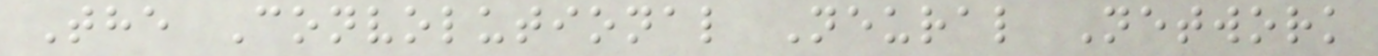The Convolutional Neural Network
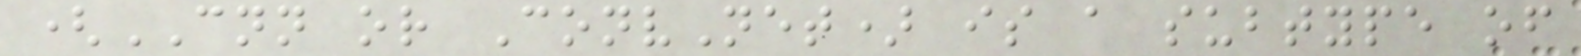(CNN or ConvNet) is a subtype of
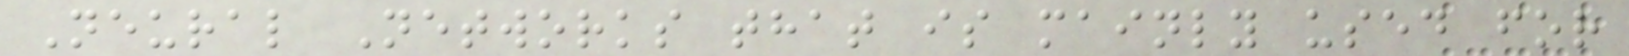Neural Networks that is mainly used for
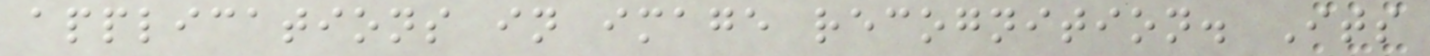applications in image recognition. Its
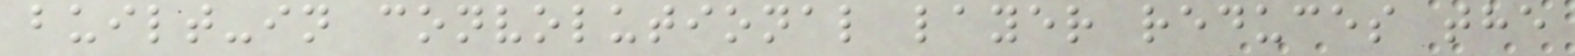built-in convolutional layer reduces the
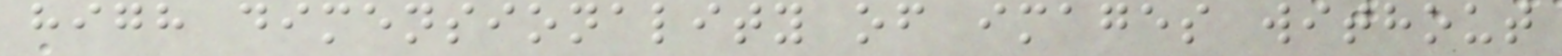high dimensionality of images without
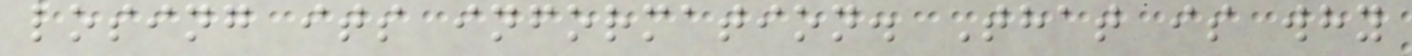losing its information. That is why
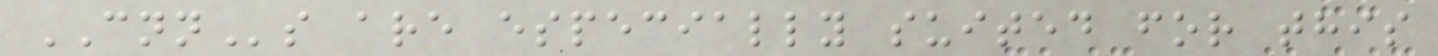CNNs are especially suited for this
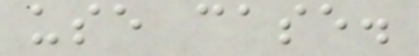use case.
